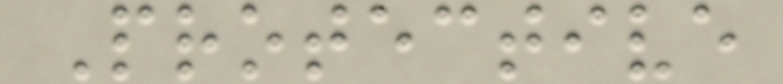Protective
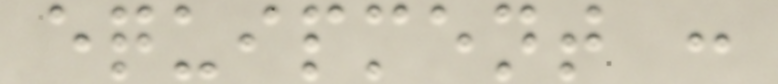equipment :
